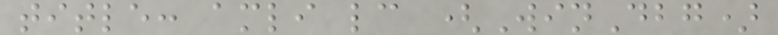title: amli lc (WinDbg)
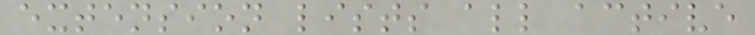extension lists all active
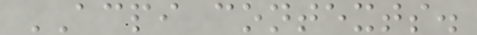ACPI contexts.
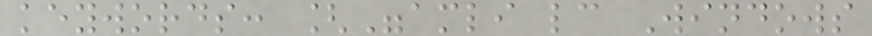keywords: ["amli lc Windows
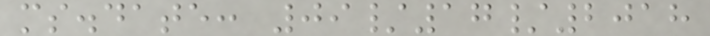ms.date: 09/17/2018
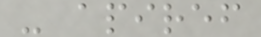- apiref
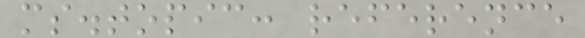ms.topic: reference
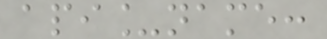api_name:
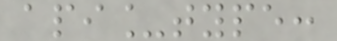api_type:
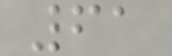61
